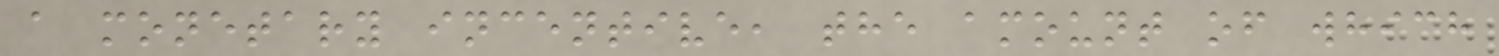a monetary incentive, the amount of which
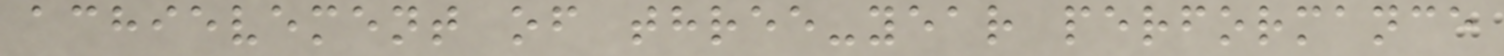achievement of three-year performance
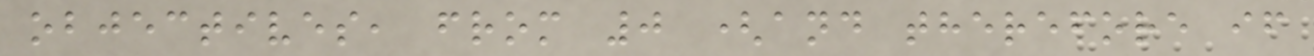objectives, from 0 (and therefore if
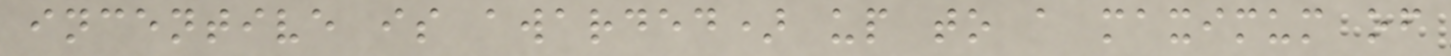incentive is awarded) up to a maximum of
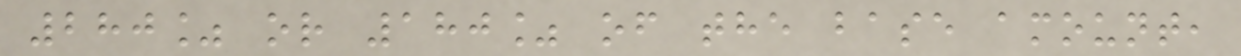280% or 180% of the base amount,
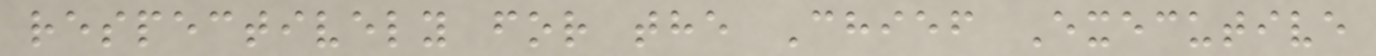respectively for the Chief Executive
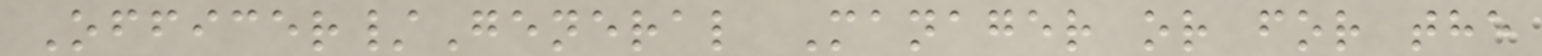Officer/General Manager or for the
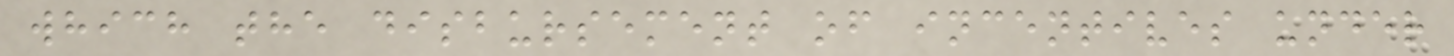which the disbursement of incentives under
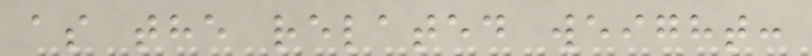as the related weight:
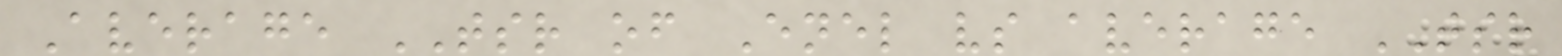Average TSR of Enel vs average TSR
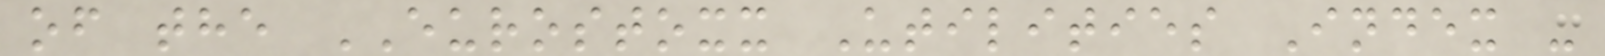of the EUROSTOXX Utilities Index -
